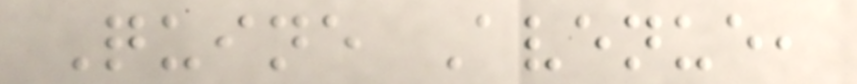Quine Avenue,
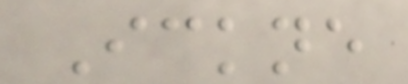Ickne
